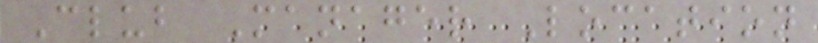Club Manager Location
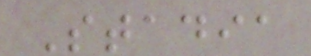Stadia
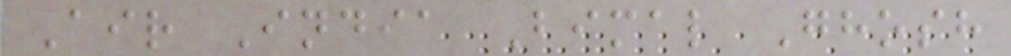Air India Bimal Ghosh
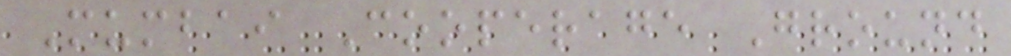Mumbai Cooperage Ground
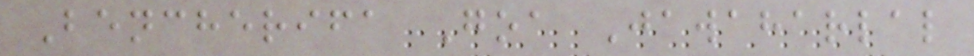Bencherifa Goa Jawaharlal
